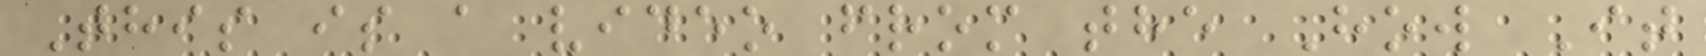This is a video from the How It
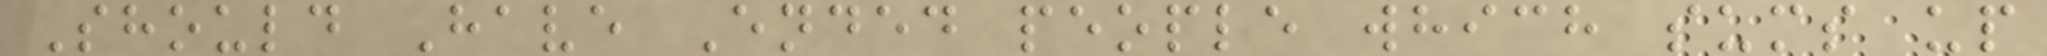Should Have Ended people which sums up
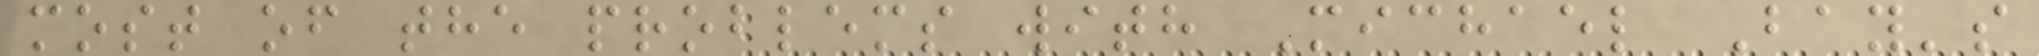most of the problems with Michael Bay's
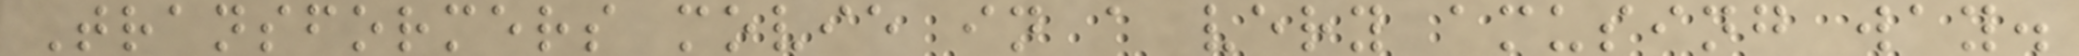Transformers movie in a very amusing way.
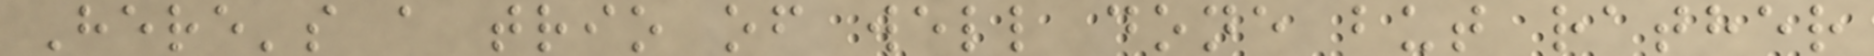Here's a trio of well done but rather
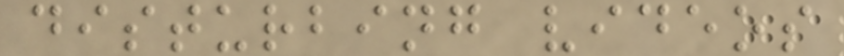disturbing videos
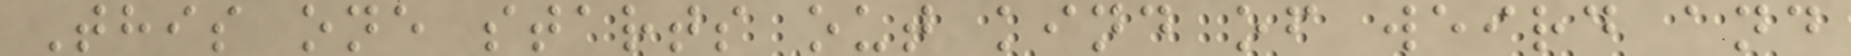This one starts out kind of weird and
